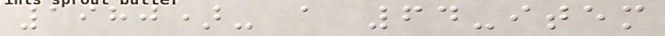1980)- a 64-item
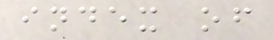index of
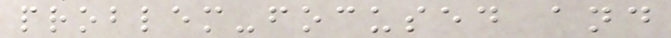problem-focused and
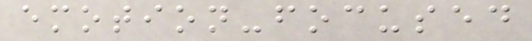emotion-focused
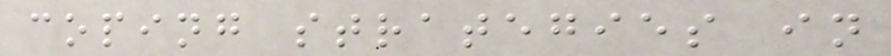coping strategies in
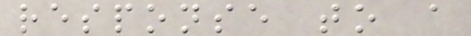response to a
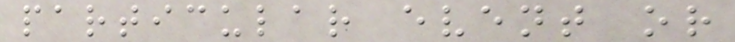particular event or
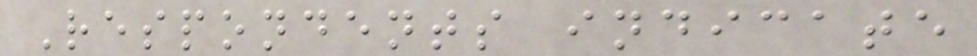Respondents indicate
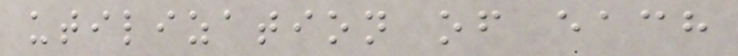utilization of each
